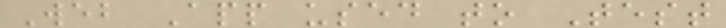Web App used to Test
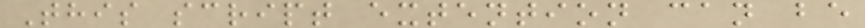This script extention can be
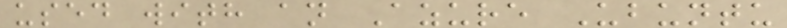used with an Azure Ubuntu
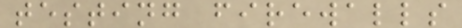testing firewalls
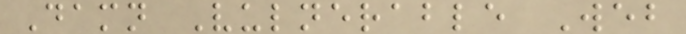Damn Vulnerable Web
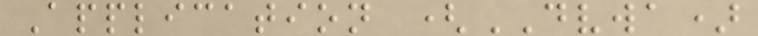Application (DVWA)
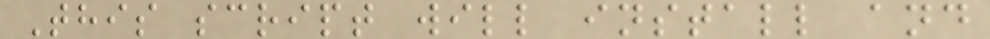This script will install and
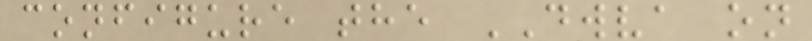configure the DWVA on
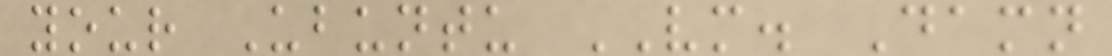your Ubuntu VM. Damn
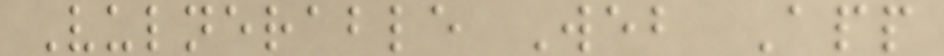Vulnerable Web App
